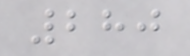280
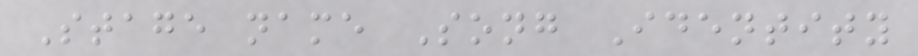Stage name Song Identity
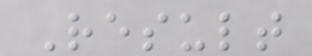Result
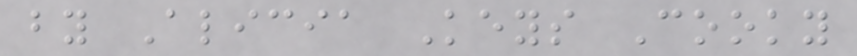by Alicia Keys Cooky
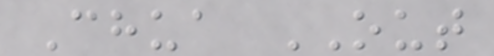Chua OUT
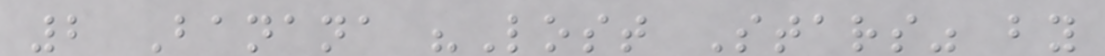2 Banana "Lost Stars" by
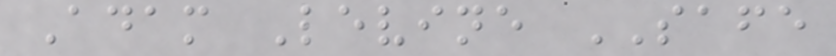Adam Levine SAFE
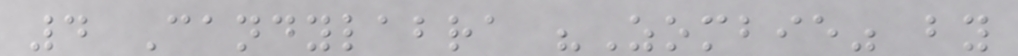4 Candylabra "Zombie" by
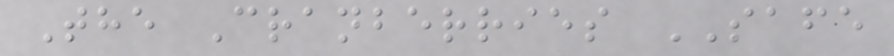The Cranberries SAFE
